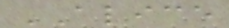ALICE
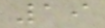19
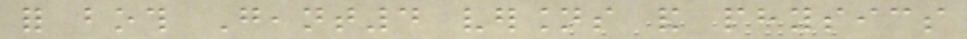for both Geant4 versions and physics
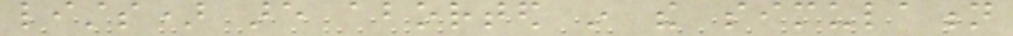lists) are aborted in the simulation
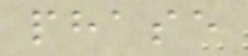phase
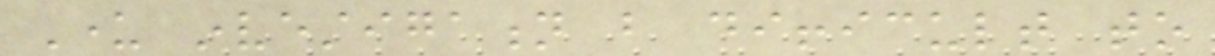Under investigation but difficult to
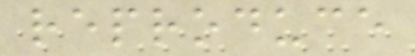reproduce
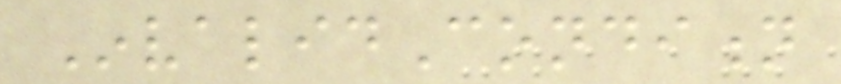InvalidCondition
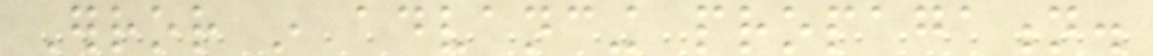Error in advancing propagation.
